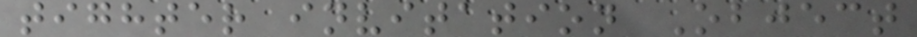tighter invitation Object
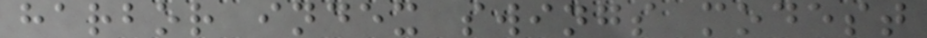harbor index swings modest
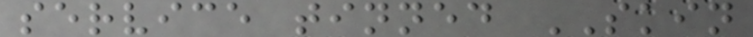service tinned SKIN
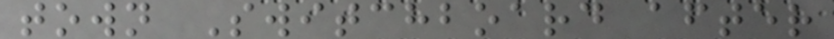town Switchboard after
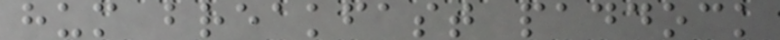hum breakfast paddock
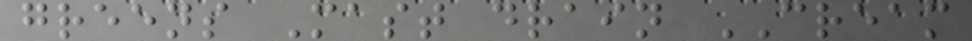greens Mast drain CREAM
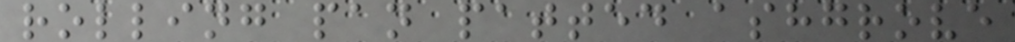rolling pan patted ashgrove
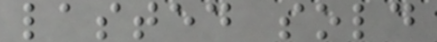lasted sold
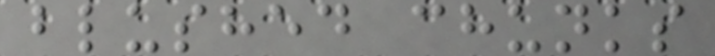blushed chunks
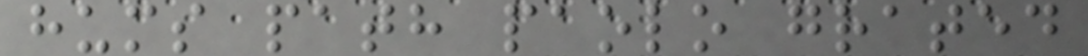hums path paolo grated
